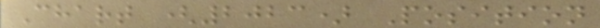Chart (2023) Position
